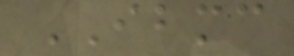IBMC
